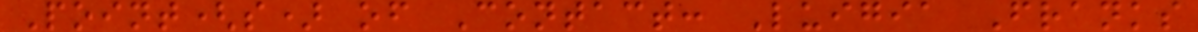Point(s) of Contact: Luigia Franks
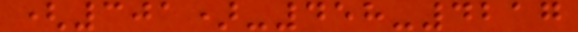(301)-458-4217
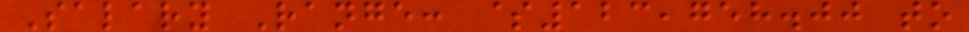Salary Range: $123,758.00 to
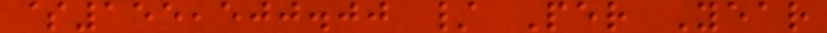$155,500.00 / Per Year
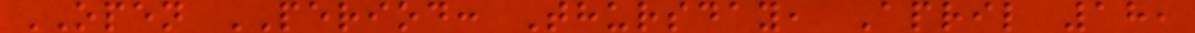OPEN PERIOD: Thursday, April 18,
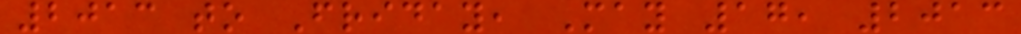2013 to Friday, May 17, 2013
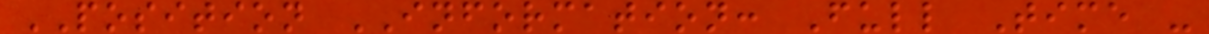POSITION INFORMATION: Full Time -
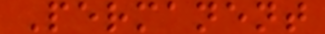Permanent
